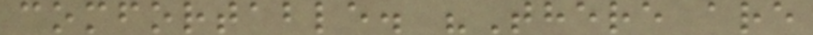comfortable. "There are
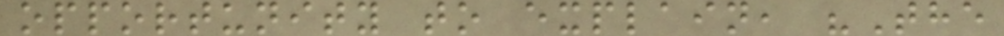opportunity to explain, "The
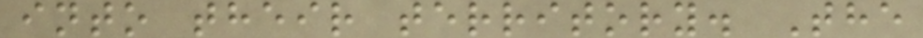into their territory. The
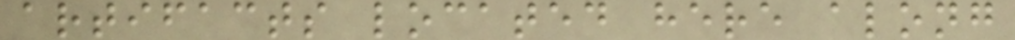artifacts located here along
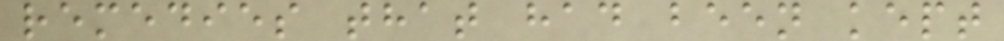remedies that had been kept
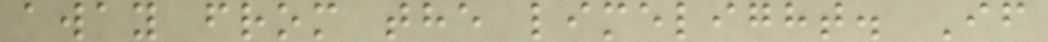away from the limelight. If
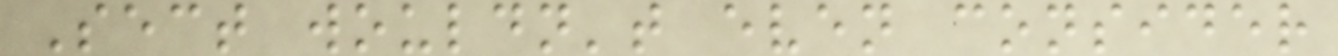Sect wouldn't even consider
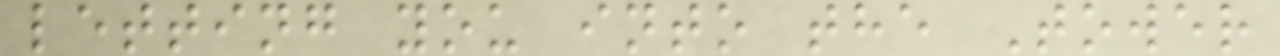letting you into the Tower
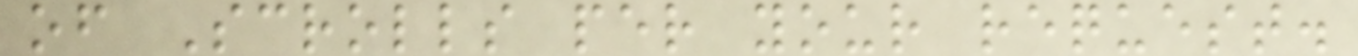of Scrolls per your request.
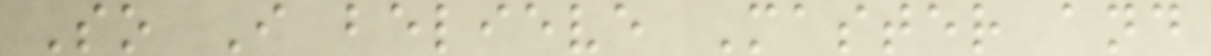So I believe Master and
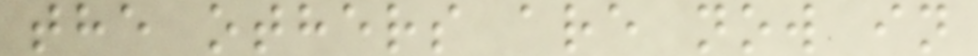the others are now in
